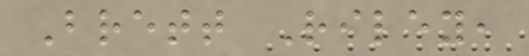Brett Riley,
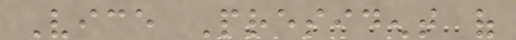Vice President of
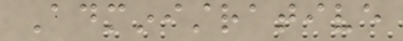Administrative
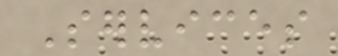Services
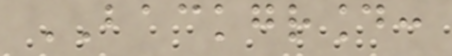BACKGROUND:
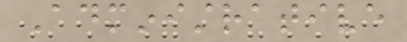Administrative
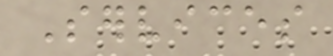Services
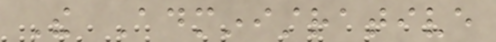The Administrative
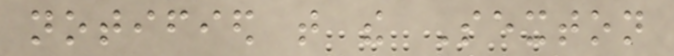notified that the Sexton
